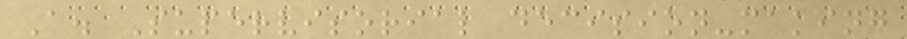A. Supervisorial decision-making
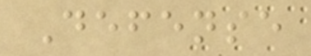Defense
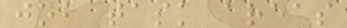job task areas
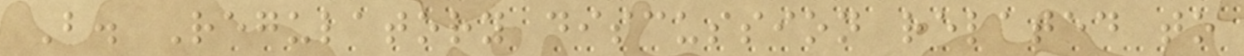B. Regulatory discussion related to
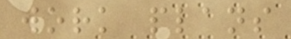work plans
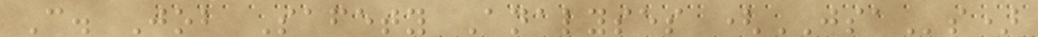C. Job Safety Analyses (JSAs)
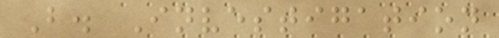B. Investigation
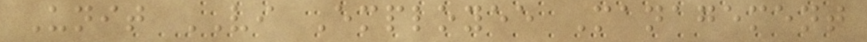Unit VI Employee Management
